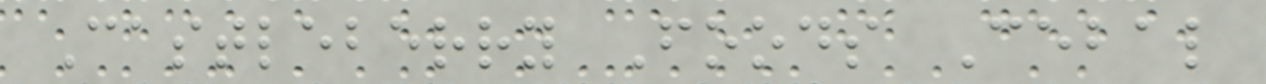Castleberry Foods Cebal
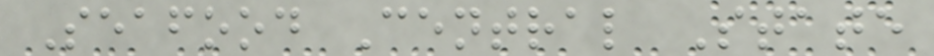Seafood Central State
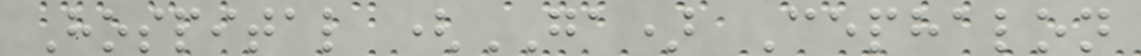Hospital (GA) Cephalon
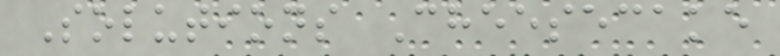Solutions Cheesecake
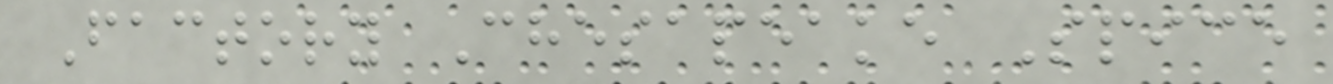Factory Chesapeake Spice
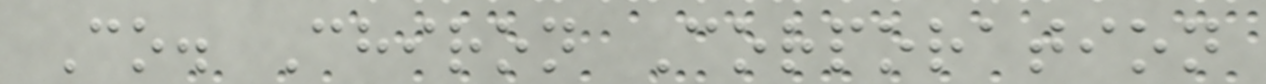Co. Chiron Corporation
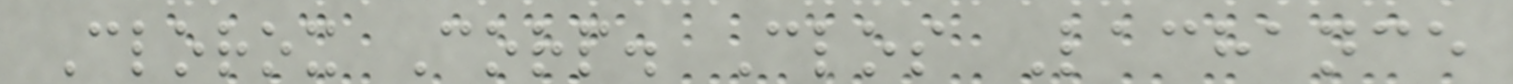Clorox Corp. Clos Lachance
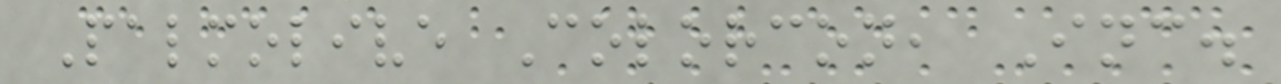Palmolive Colorcon, Inc.
